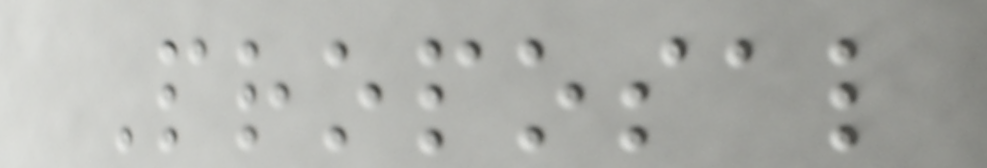Proposal
